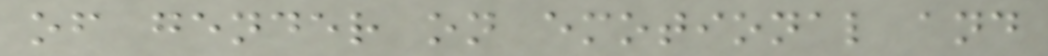of gender on emotional and
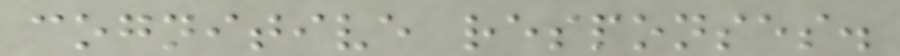cognitive responses.
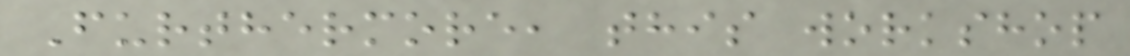Furthermore, this workshop
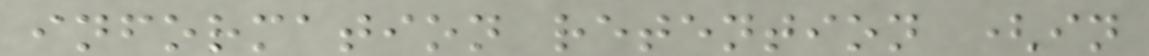information retention (in
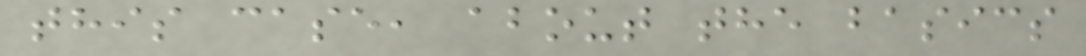this case, about the basics
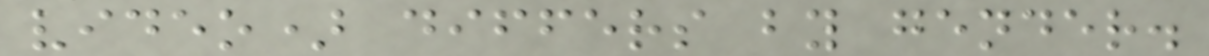video) differs by gender.
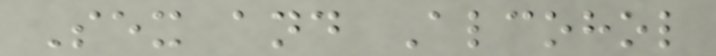Sex and Alcohol
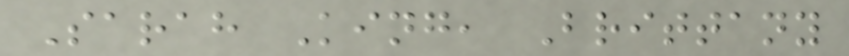Sarah King, Brittany
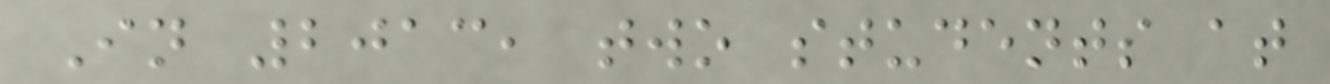In 2013, two students at
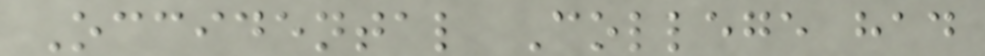Occidental College had
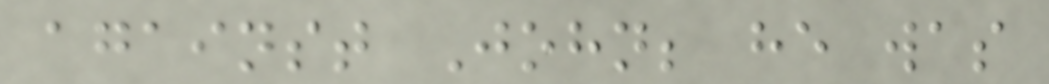against John; he was
